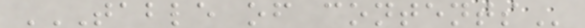TABLE OF CONTENTS
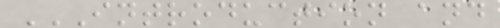INTRODUCTION AND
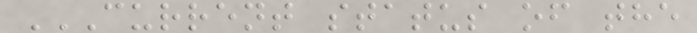CURRENT STATUS OF THE
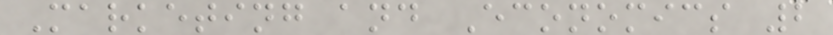Marketing and Economics 2
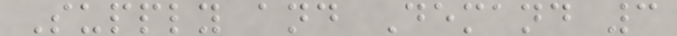Supply and Demand 3
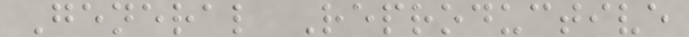General Reproductive
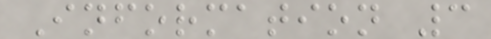Information 3
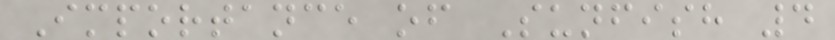Importance of Sunfish 4
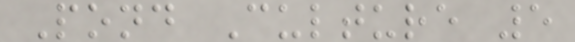Pond Culture 5
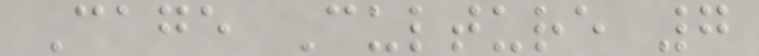Cage Culture 7
